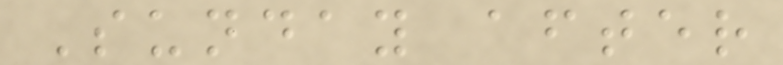Sunday after
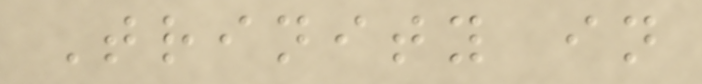Trinity in
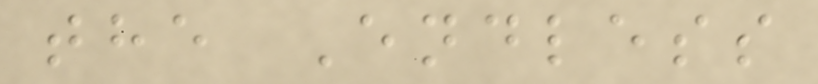the Endless
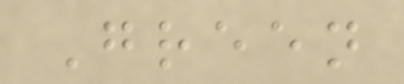Green
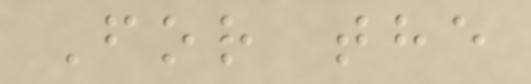For the
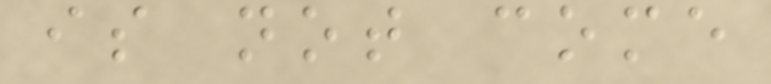is not come
